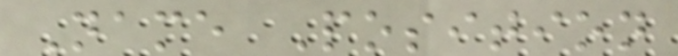Name Position
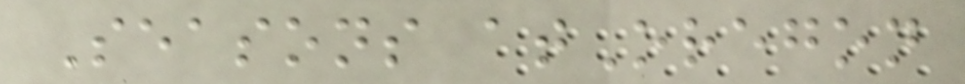Seasons atOregon
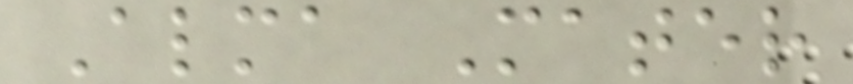Alma Mater
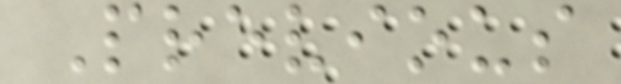Previous
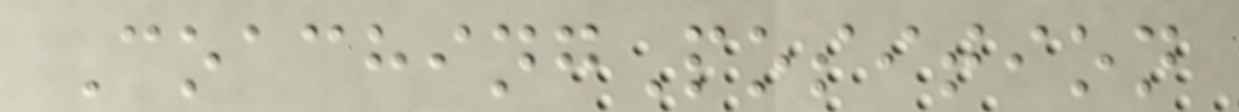CoachingPosition
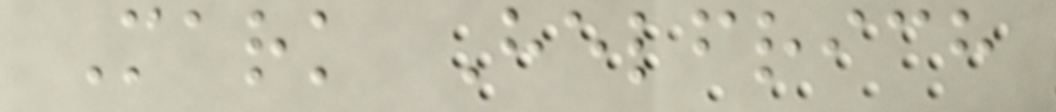Mark Helfrich
